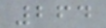264
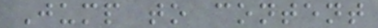Jump to content
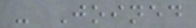- Joined
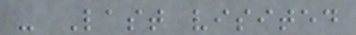- Last visited
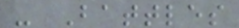- Battles
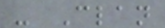- Clan
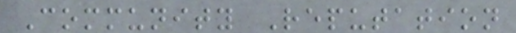Community Reputation
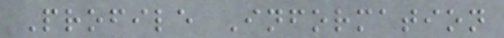Profile Information
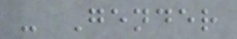- Gender
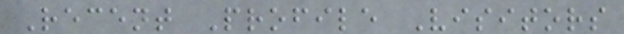Recent Profile Visitors
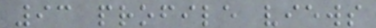93 profile views
